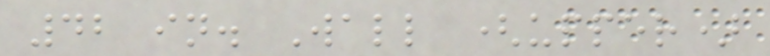42 in. Wall (upper)
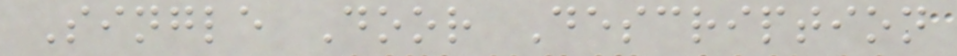Single Door Description
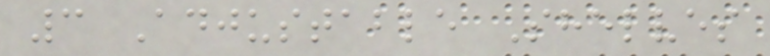3 Adjustable Shelves
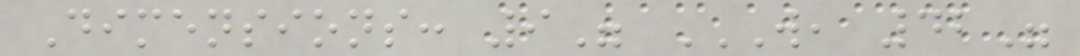Dimensions: 9" W, 42"
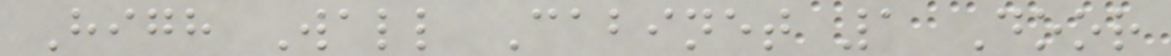High Wall Cabinet 1 Door
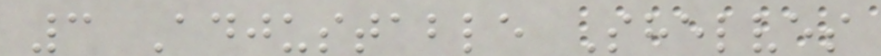3 Adjustable Shelves
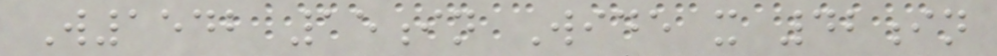W1542 15in Wide x 42in
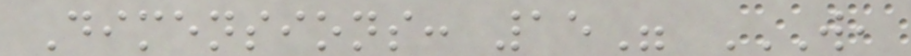Dimensions: 15" W,
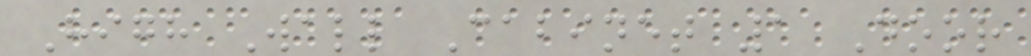High Wall Cabinet 1 Door
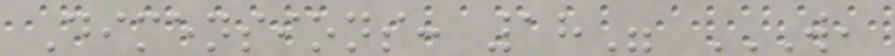Dimensions: 18" W,
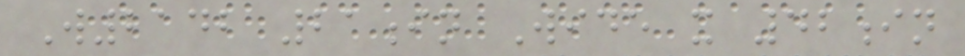W2142 21in Wide x 42in
